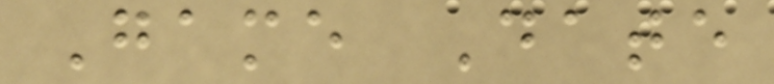Game Date
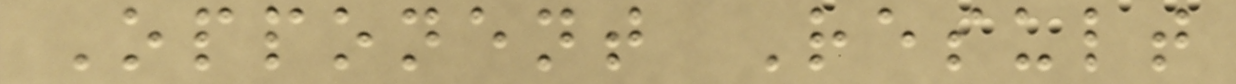Opponent Result
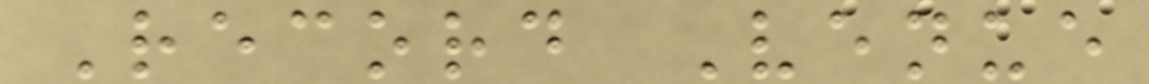Record Venue
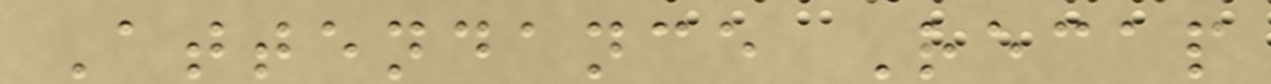Attendance Recap
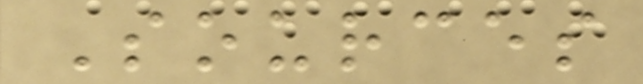Sources
